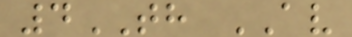4TH AV
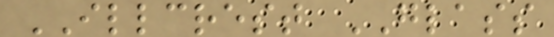ILLCREST GLASS
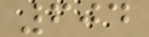604
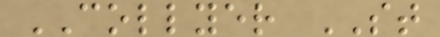COLLYER ST
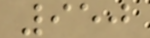950
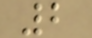2
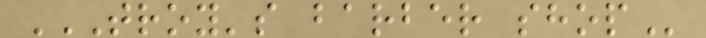TROY'S BARBER SHOP
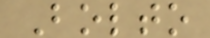Bolto
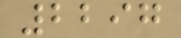2297
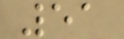51
